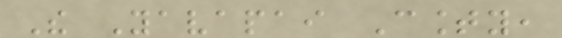The Yavapai County,
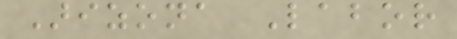Arizona Labor
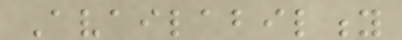Availability
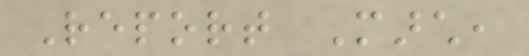Report March,
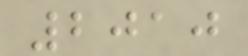2010
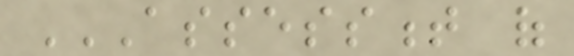ASSESSMENT OF
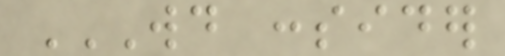WOULD CONSIDER
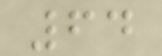64
